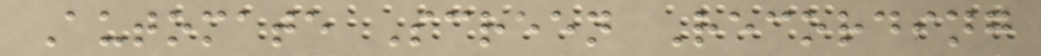Automate Screen Recording
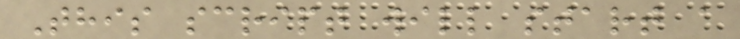This script will start a
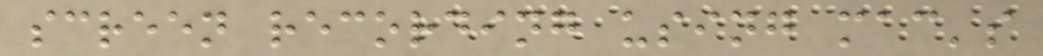screen recording using mac's
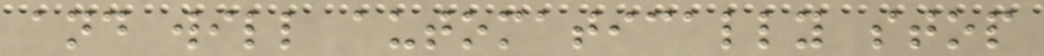and will automatically stop
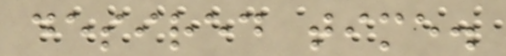desired time.
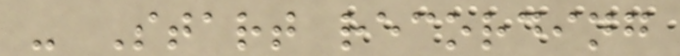- Start recording
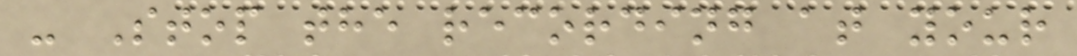- Stop the recording at your
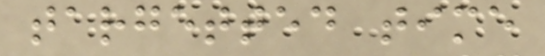targetted time
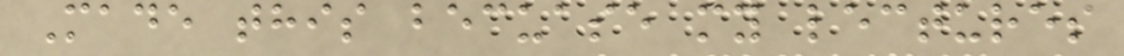Made this becuase my lectures
